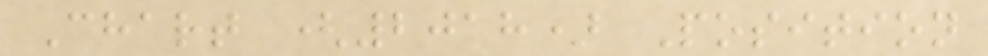Chart (2018) Position
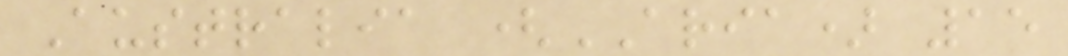Australia (ARIA) 15
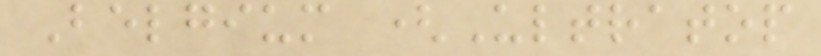Belgium (Ultratop
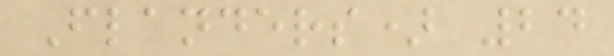Flanders) 24
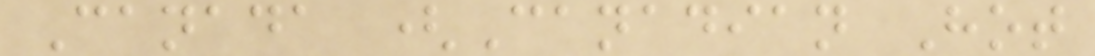Canada (Canadian Hot
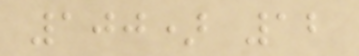100) 12
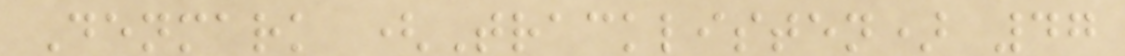Denmark (Tracklisten) 47
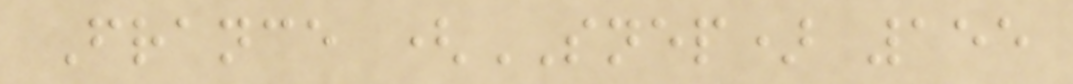France (SNEP) 155
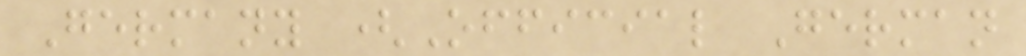Germany (Official German
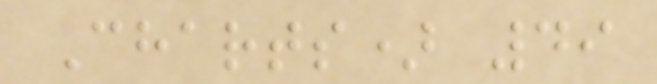Charts) 49
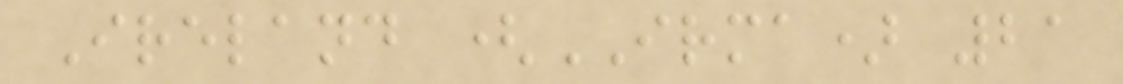Ireland (IRMA) 21
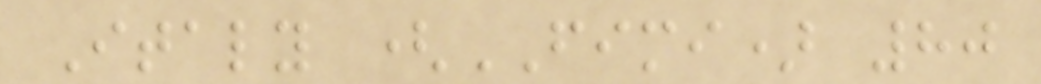Italy (FIMI) 80
